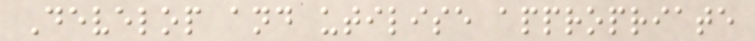Develop and utilise appropriate
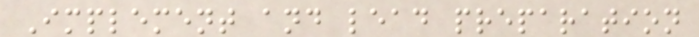Implement and lead preparation
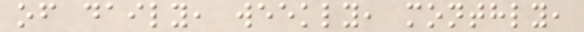of daily, weekly, monthly,
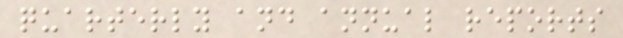quarterly and annual reports
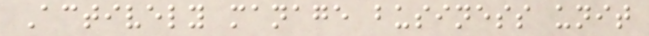Actively manage business unit
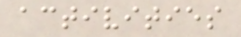activities
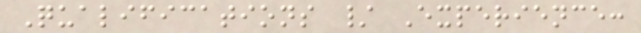Qualifications / Experience:
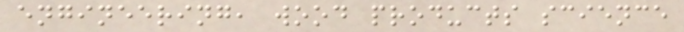engineering, wood products science
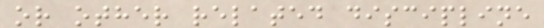or other related discipline
